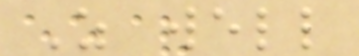As well
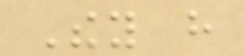They have
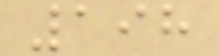198
